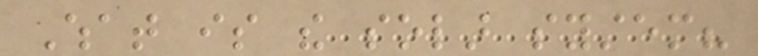What is the solar system?
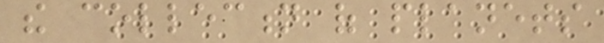the collection of planets
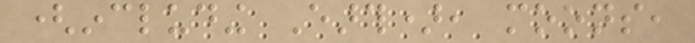(including Earth), moons,
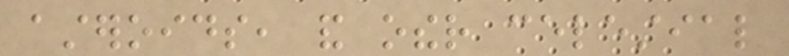asteroids, and other celestial
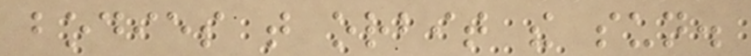bodies that orbit the sun.
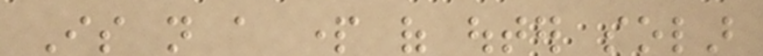Is not a part of outer solar
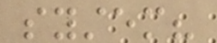system?
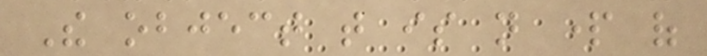The object that is not part of
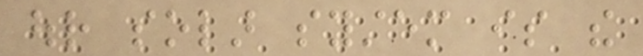our solar system is the
